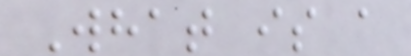What is a
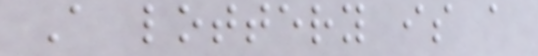A lottery is a
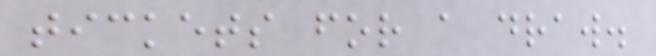tickets for a draw.
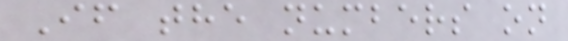If the numbers on
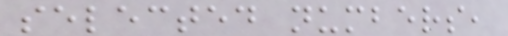selected numbers,
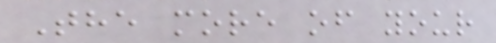The more of your
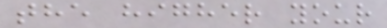the higher your
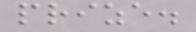prize.
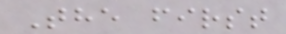The first
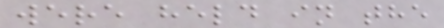were held in the
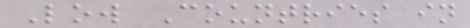Low Countries in
